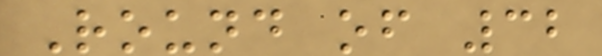Round of 32
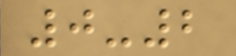0-2
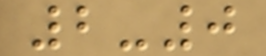2-0
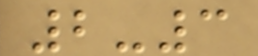2-3
